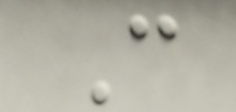C
